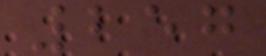257
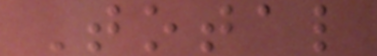Total
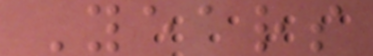Years
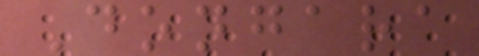Dongara
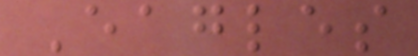Eagles
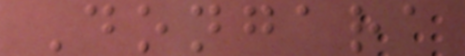Dongara
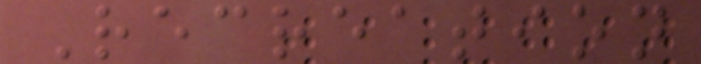Recreation
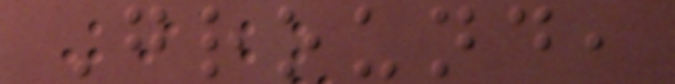Ground,
